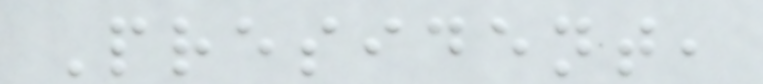President,
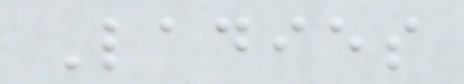Ladies
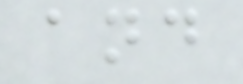and
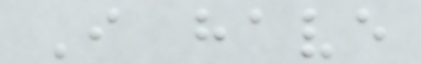I have
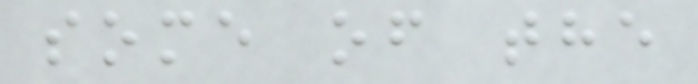some of the
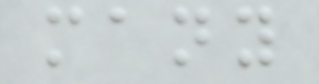many
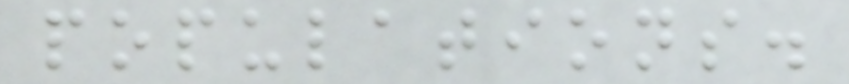populations.
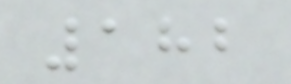182
